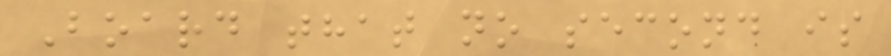Board that no second is
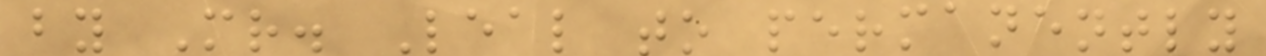by Mr. Leal to permanently
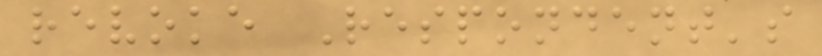revoke Respondent's
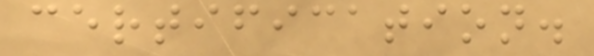certification.
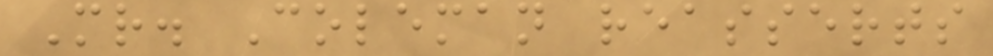Mr. Coleman reasserts
